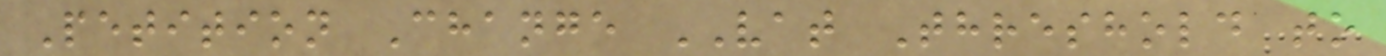Petition Change VAT Threshold to
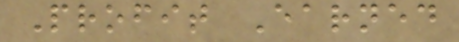Profit Earned
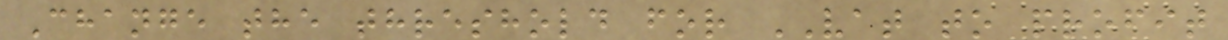Change the threshold for VAT to profit
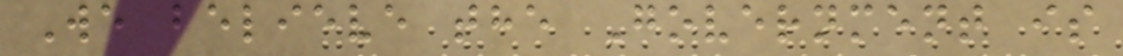We believe the Government is
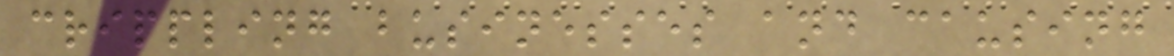crippling businesses and causing
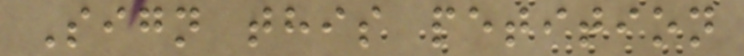Sign this petition
